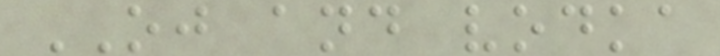OJ and vodka
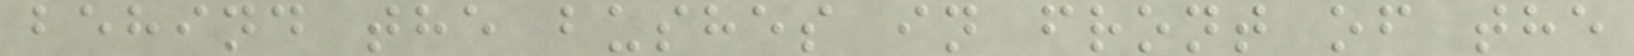behind the bushes in front of the
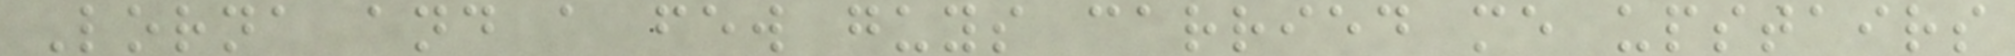Lorna and a few guys carried me upstairs
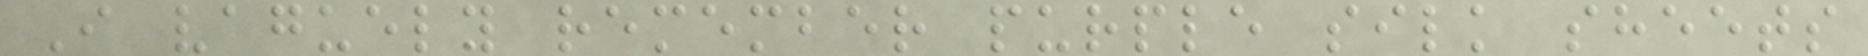I vaguely remember purple silk sheets
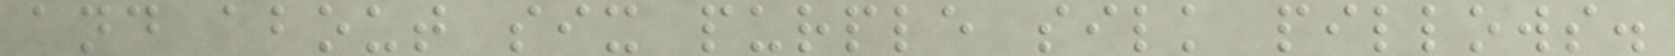and about six purple silk pillows.
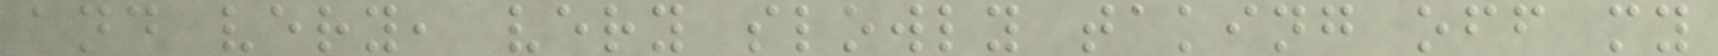and very, very slowly taking off my
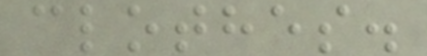clothes.
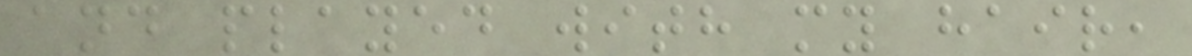and played with my hair,
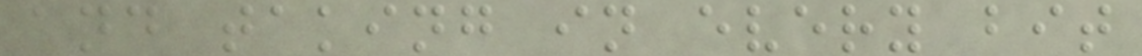and taking in every bit
